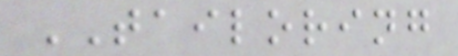TAILORING
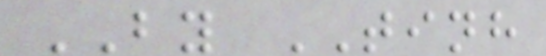BY TINH
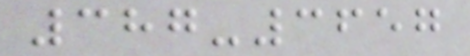387-3657
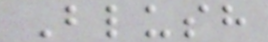Blush
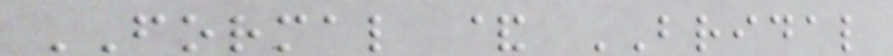FORMAL & BRIDAL
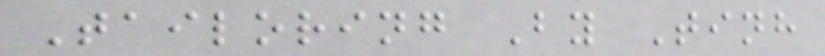Tailoring By Tinh
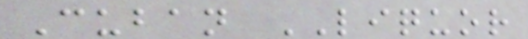Cuban LIQUOR
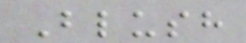Blush
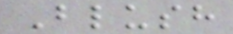Blush
